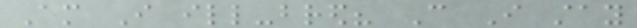Am I ill-bred? Can I stay
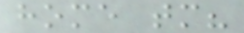home tomorrow?
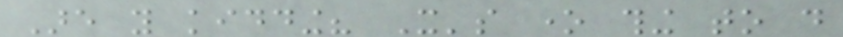Are you kidding? It's one thing to do
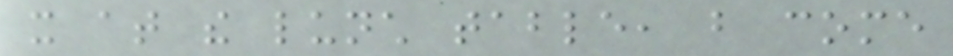it at the lunch table, but come
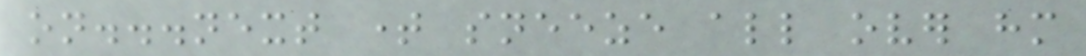on...next time sneeze all over him
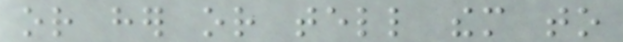or her or tell them to
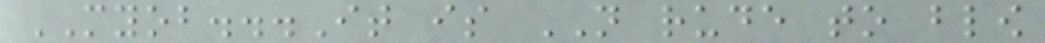MYOB...It is NOT rude to blow
